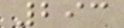293
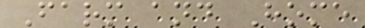Farm and Home
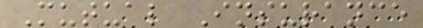Mutual Insurance
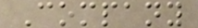Company
